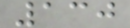130
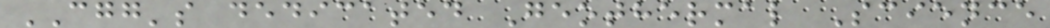CGG's dedicated Geothermal Science
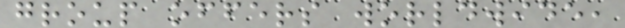group offers worldwide,
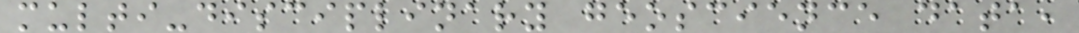multi-disciplinary geoscience data,
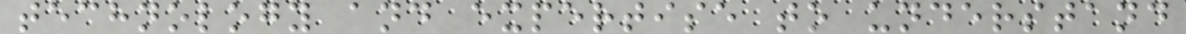technology and expertise to understand
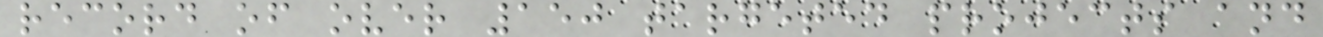record of over 150 targeted projects and
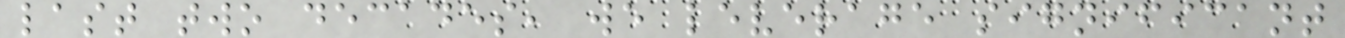last two decades, we leverage significant
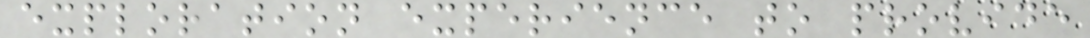exploration experience to provide
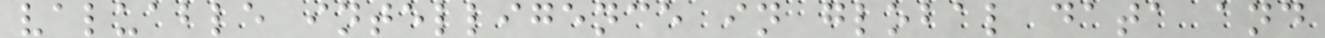valuable intelligence in global data and
